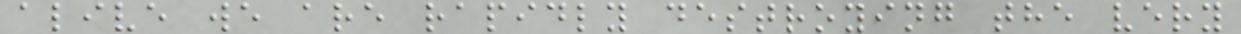alive we are rapidly destroying the very
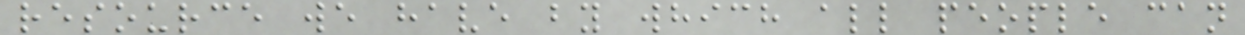resource we have by which all people can
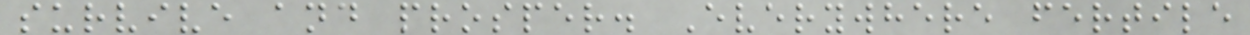survive and prosper. Everywhere fertile
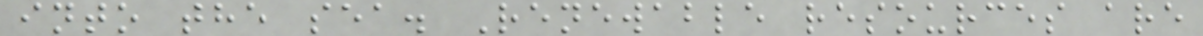into the sea. Renewable resources are
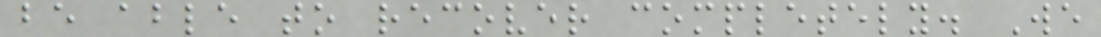be able to recover completely. We
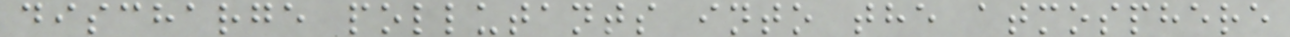discharge pollutants into the atmosphere
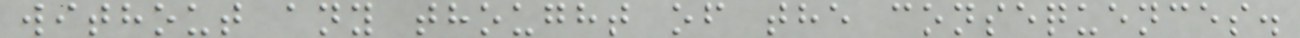without any thought of the consequences.
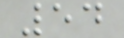54
